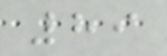89
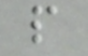people
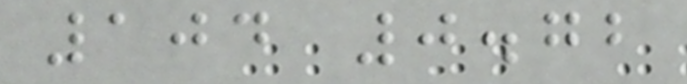104 0.72
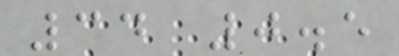34 0.5
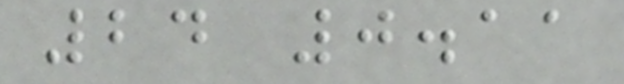24 0.11
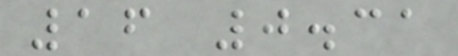16 0.31
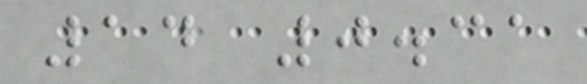14 0.31
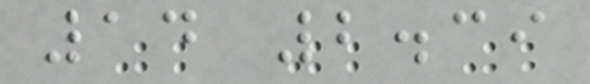14 2.39
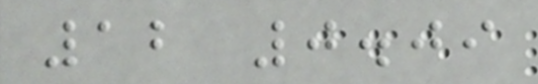12 0.09
